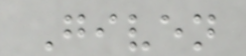Given
